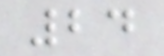24
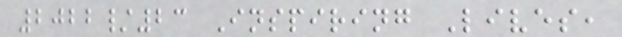2022/23 Inspiring Lives,
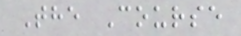The Course
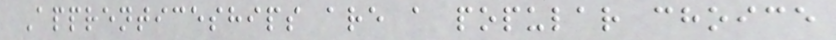Apprenticeships are a popular choice
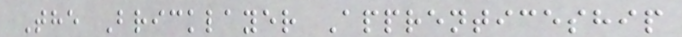The Bricklayer Apprenticeship
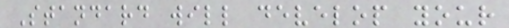Standard will develop your
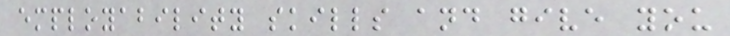employability skills and give you
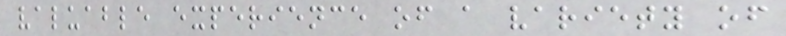valuable experience of a variety of
